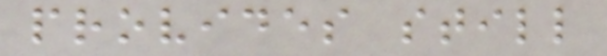provides still
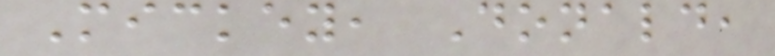Mickey, Donald,
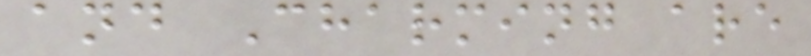and Charming are
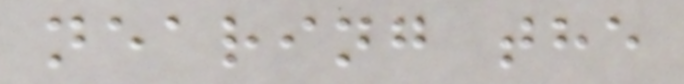nearing the
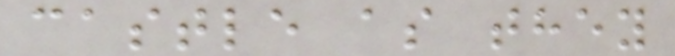castle as they
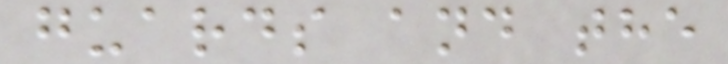guards and the
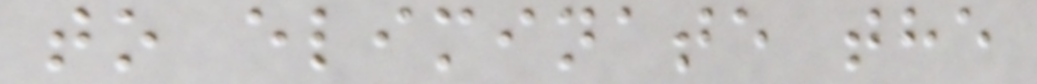to eliminate the
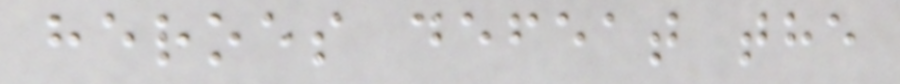heroes defeat the
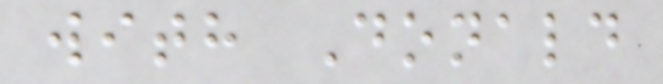with Donald
